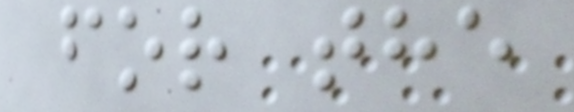for the
